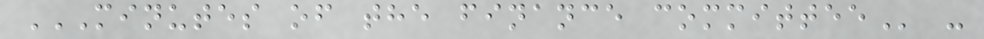MINUTES OF THE FINANCE COMMITTEE -
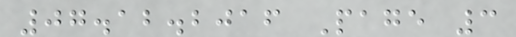07.12.2016 Page 3
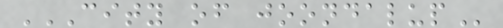CITY OF JOONDALUP
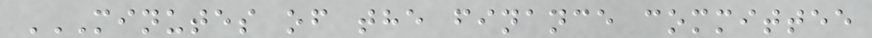MINUTES OF THE FINANCE COMMITTEE
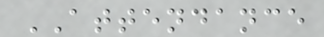ATTENDANCE
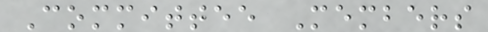Committee Members
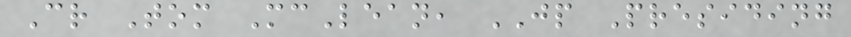Cr Tom McLean, JP Presiding
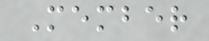Member
